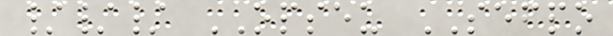/// OPSEU SEFPO
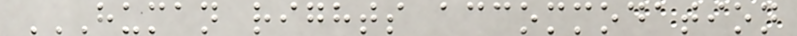HUMAN RIGHTS ACCOMMODATION
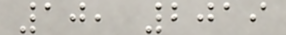10, 2019
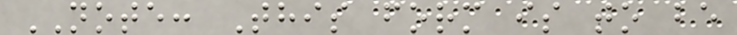NOTE: This form is to be
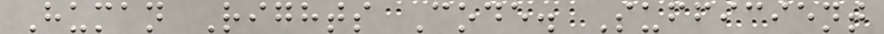Human Rights Code. Sufficient
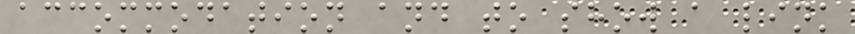accommodation and to show a link
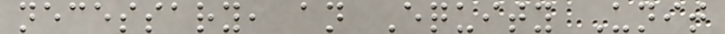necessary, an Equity Unit
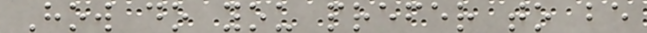How do you prefer to be
